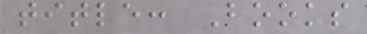title: Books
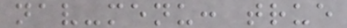nav-menu: true
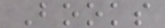Books
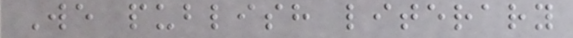We publish literary
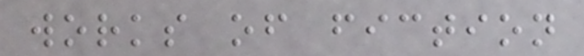works of fiction
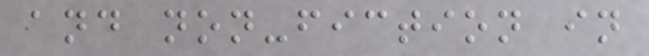and non-fiction in
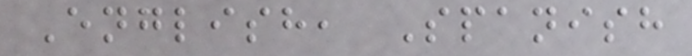English, Spanish
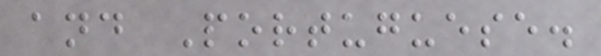and Portuguese.
